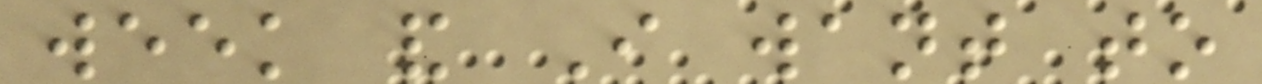week and I want to
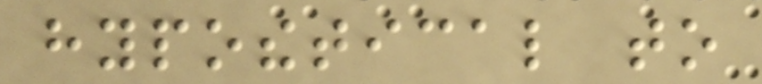hypothetical to
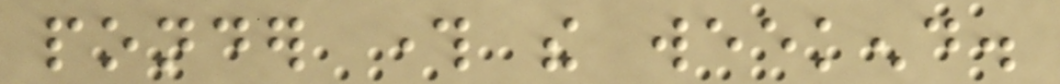ponder through the weekend.
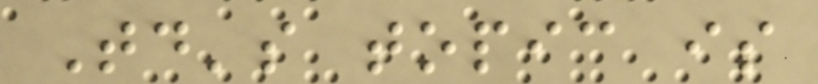Today's topic is
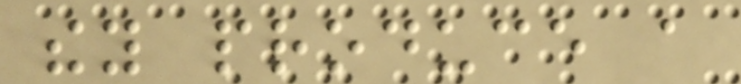they produce a
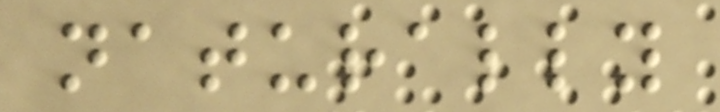naturally
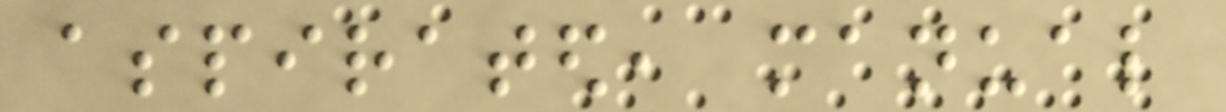aspirated, manual
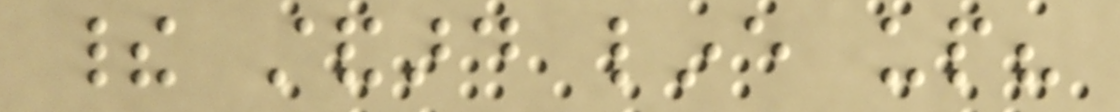their standard line up?
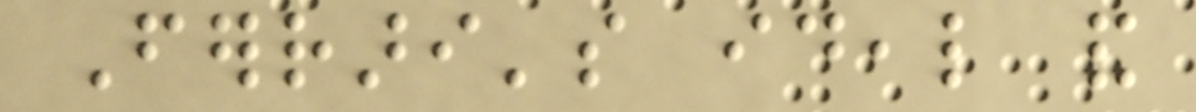Ferrari's ideal and
